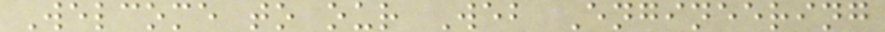Welcome to our Web Engineering
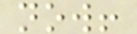now!
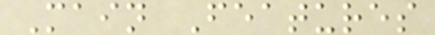Main Features
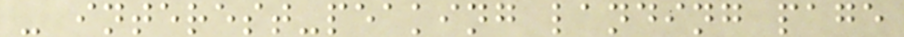- interest-peaking landing page
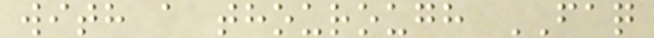with a thourough FAQ
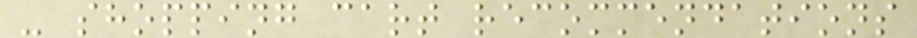- shopping cart recommendations
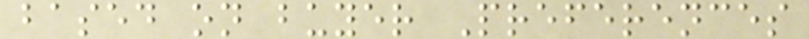based on buyer Preferences
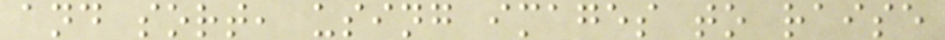and sort, using images to raise
